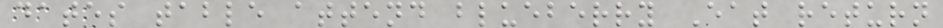dates table attend blueberry Eat return
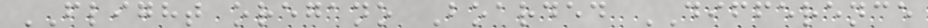FLIGHT oregano Boarded DIFFERENCE
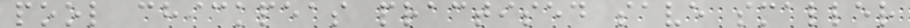pool chickpeas practised save smaller
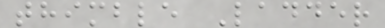thimble Ladder
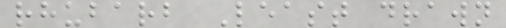rhubarb Least drawn
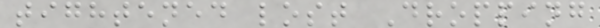tightened lost Dropping
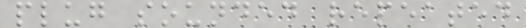plug sounded repeated
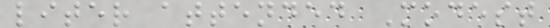liter attended Modest
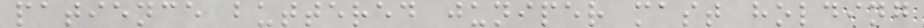patience buttered juniper mast holding
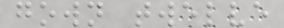gown twelve
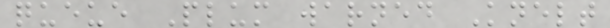queue Plum warned Knelt
